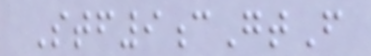Stf9cGtF
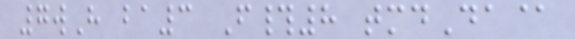7wH ba3 F#8 tmdDa@
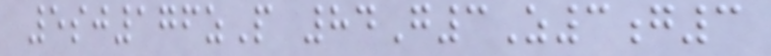5sj176zP 84G3Z3g3
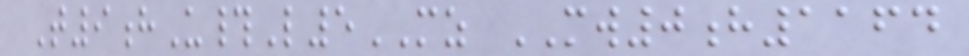T9hU#L5MZ MW0h1164
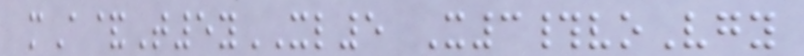mA&T5yXL5 X3#voVgy
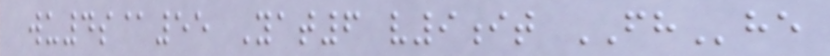wu4s@55 Yat6 v9it FHhe
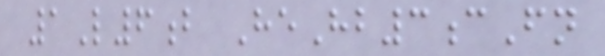1L6b HeHb3cFn
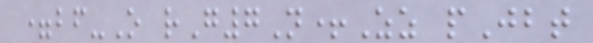=bf-O rG7N+Zz pJbt
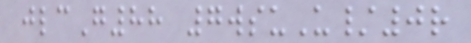jlcG88 7wsuU/0r
